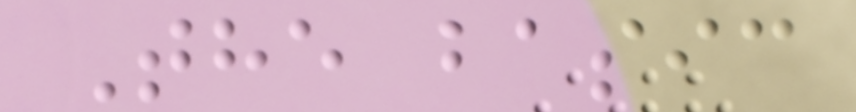The basic
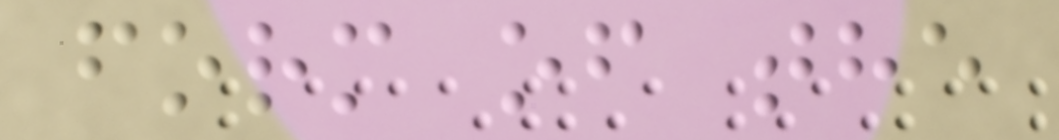form of the
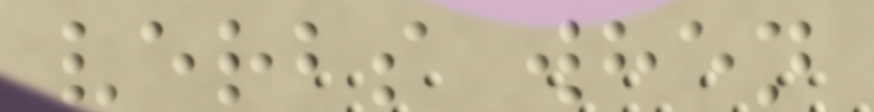verbs when
